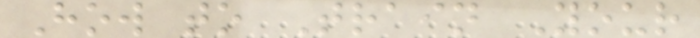How to Train Your
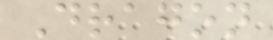Dragon
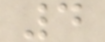4
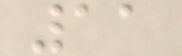11
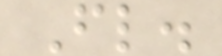Fl.
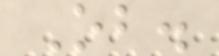Ob.
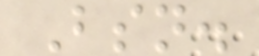Bsn.
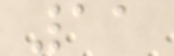11
